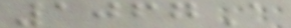1067A
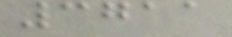3711
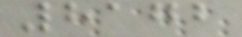8172
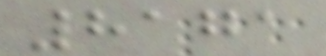8171
